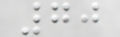70
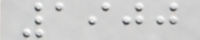1900
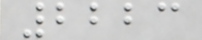2223
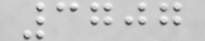3707
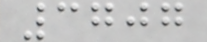3707
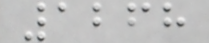1268
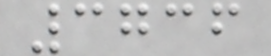3736
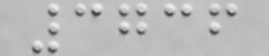3736
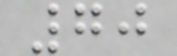70
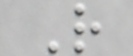R
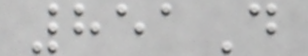851D
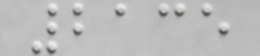2135
